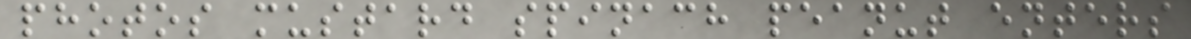photos mustard spinach peanut enters
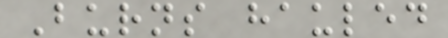Burns hauled
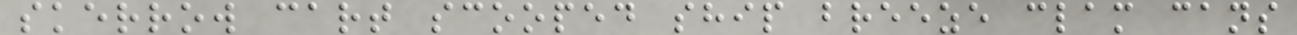skerrow cart scooped ship breeze clam cans
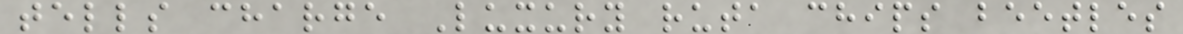tells charge Luxury ruta chips beetles
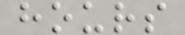hours
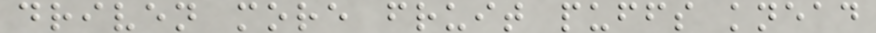driven more fruit puffs knead
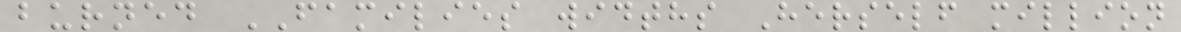burned FAMILIES widths Herself million
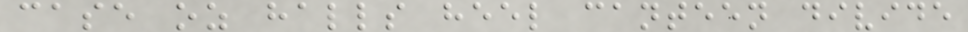case oz halls heel canteen divide
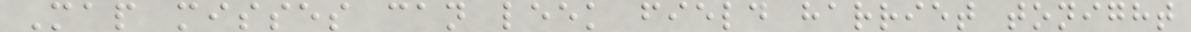Map misses can leek field harriet tonight
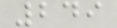249
